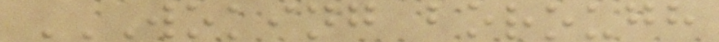WOKING BOROUGH
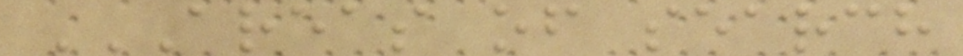AREAS OF SEARCH
